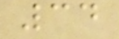34
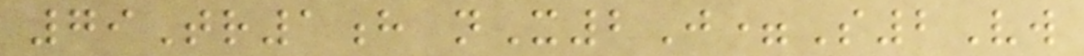79Tr1h nX2J=S2Vw
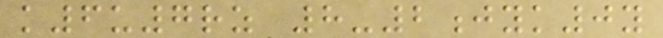k6u7rz 8-2jyk0y
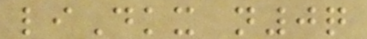liDkx n0q
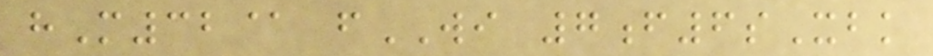hM32@ fWI 7f6sXbk
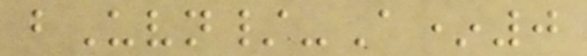bUvn/-A*0
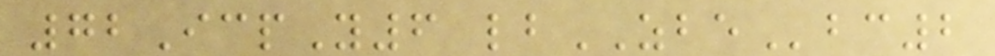72IcpY6 lbZBEbc2
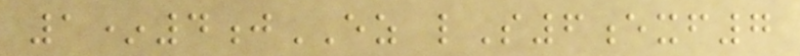1*4jEZ lS6exf7
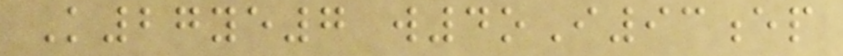K27ye7 w4oI93ep
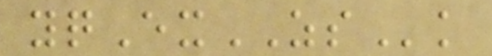yqExZSk
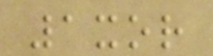1xor
